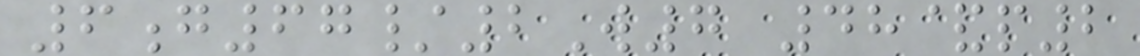6g67/2W7 48&p2
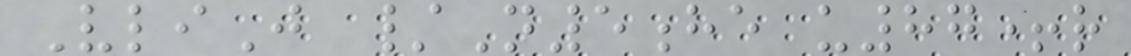VliJ /N5he u87+r
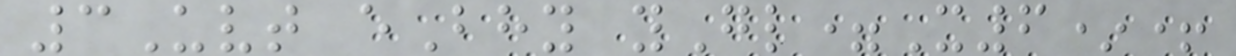3Uvt eBhy yGl=X6*+
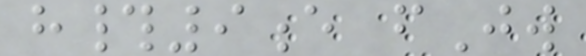h#9e fJw
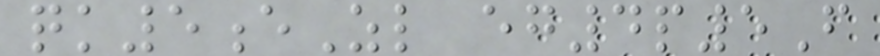qk5eZl eg4p5F
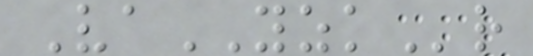VaYZKr
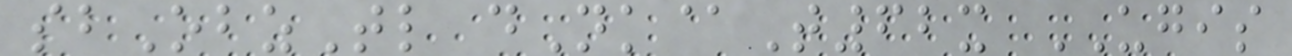sbObzTl dNk@T62x UGIS
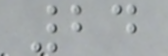24
